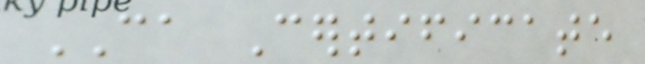CA Certificate
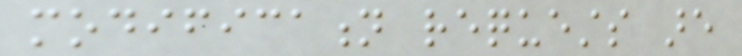modification requests are
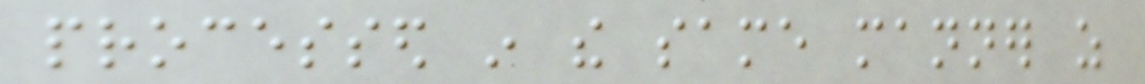processed in the same manner as
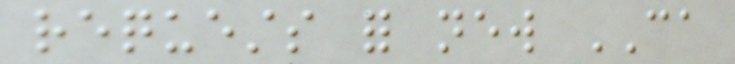requests for new CA
